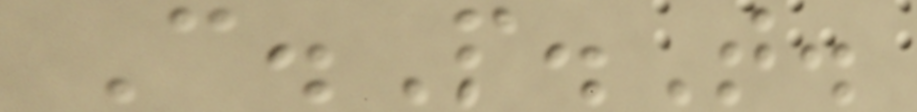C.P.T.
